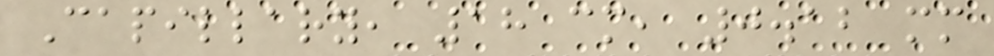Capillary, 18 cm, 0.12 mm
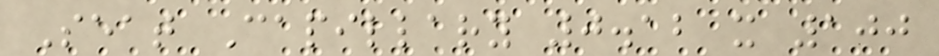Seat Capillary 0.12 x 100
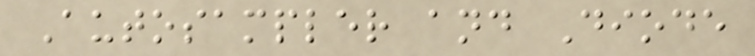Autosampler and Diode
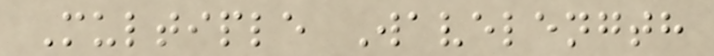Multiple Wavelength
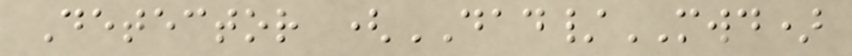Detector (DAD/MWD)
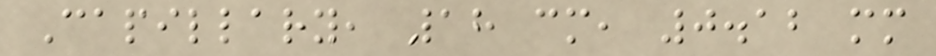Capillary, 18 cm, 0.12 mm
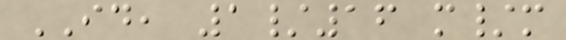ID, 1/16 m/m
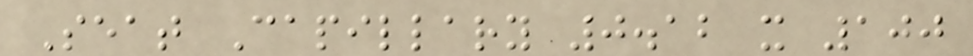Seat Capillary 0.12 x 100
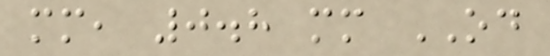mm, 0.8 mm OD
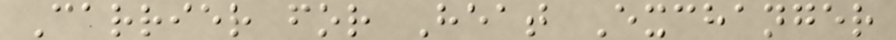Carrier for Heat Exchanger
